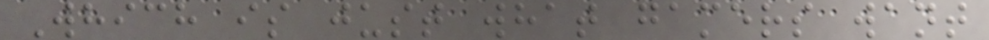Which is just what gamers want
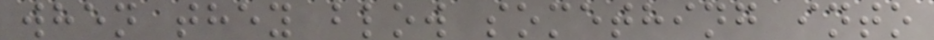when they blow something into
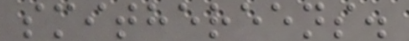smithereens.
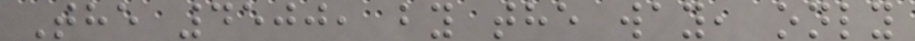The 4500, by the way, only
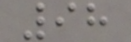98
